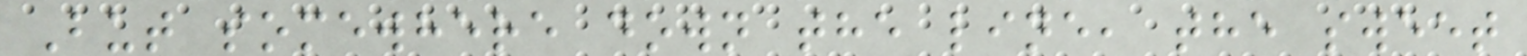But somewhere down the line, the sweet
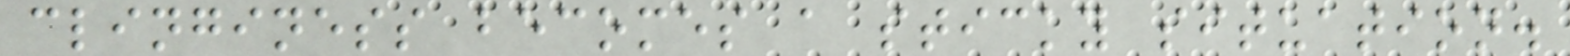clinginess becomes a sticky situation.
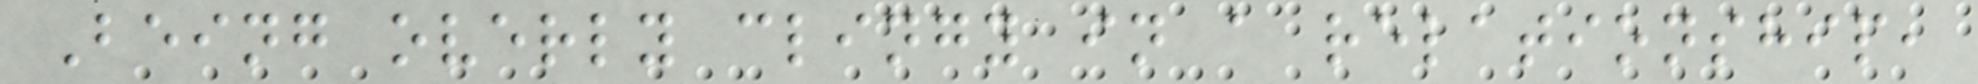Being overly clingy in a relationship,
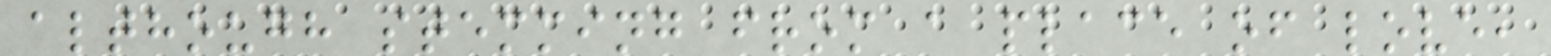although stemming from a place of love,
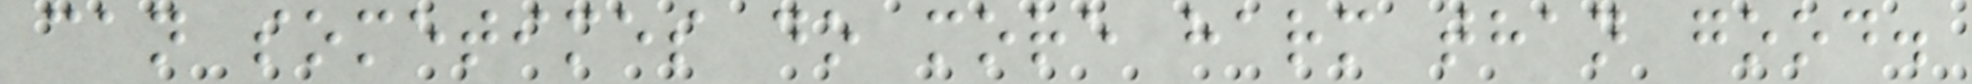can sometimes do more harm than good.
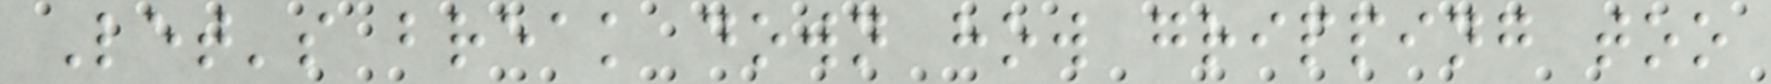Let's break down how gripping too
